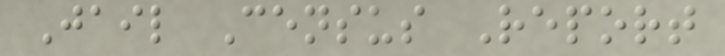Jail Census Report
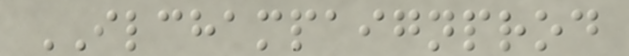ILCHAMPAIGNPROD
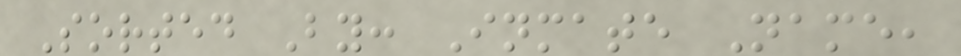Sorted By: Inmate Name,
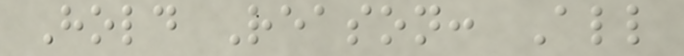Hold Reason: All
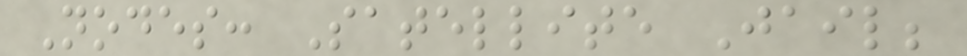Nodes: Satellite Jail;
